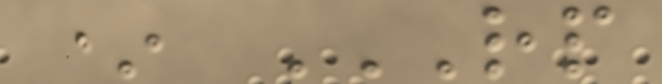* RP
